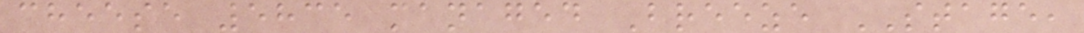cheese 5835 managed Breeze STAGE,
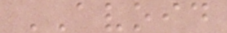AVOID
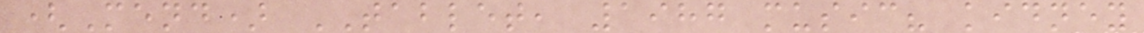(Mend) TABLET, 1987 music? kidney
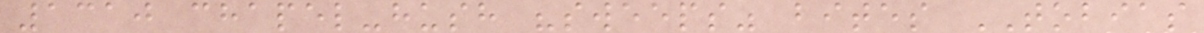1310 chapel-hush "sweeps" bites TOBIAS
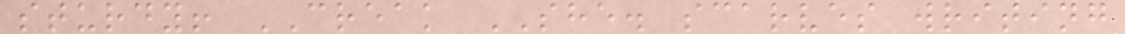sturdy! CREAK SHE. scarves writing
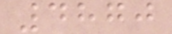4870
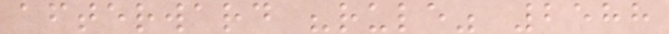afterward "rule" 2588
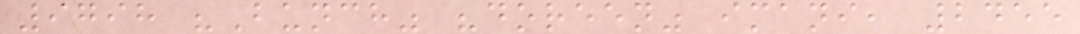9798 "Bunch" "doreen" imani, 2455
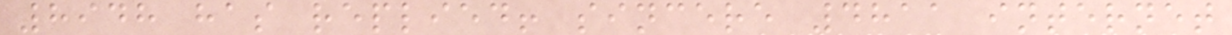8948 has replied! sincere 4811 internet
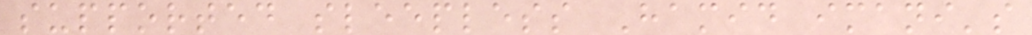supported sleepless Hamid imani's
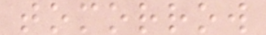tomorrow
